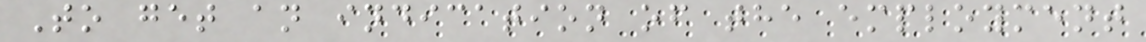To get an indication of the employment
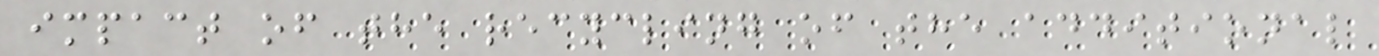impact of the recycling of the additional
